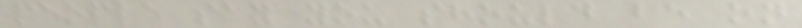people say you should be on
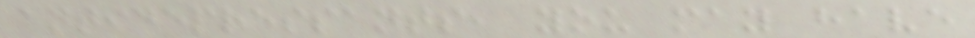antidepressants, you may have
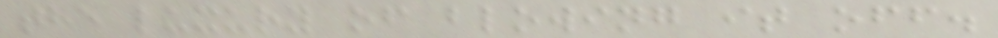the luxury of blowing it off.
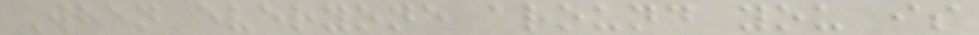When everyone around you is
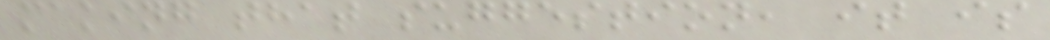making that suggestion, it is
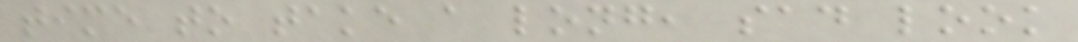time to take a long, sad look
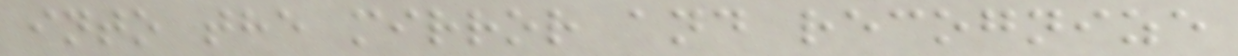into the mirror and recognize
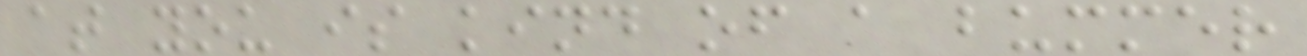at you is kind of a bummer
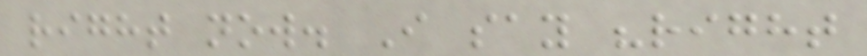right now. I say "right
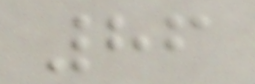86
